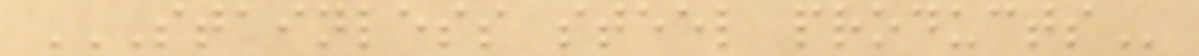STAINLESS STEEL PRODUCTS
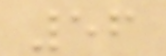56
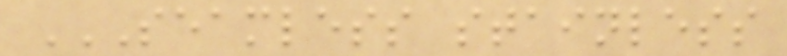SEAMLESS STAINLESS
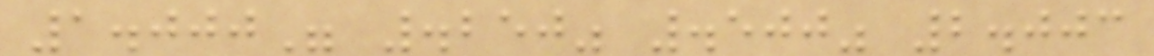1.000" .250" .500" 2.003
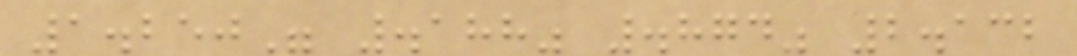1.250" .188" .874" 2.132
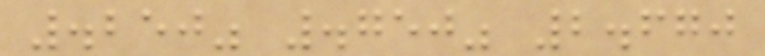.250" .750" 2.670
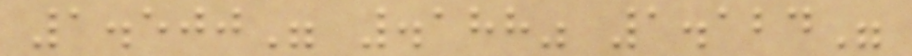1.500" .188" 1.124"
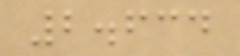2.634
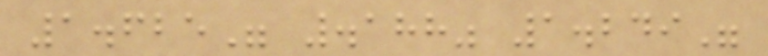1.625" .188" 1.249"
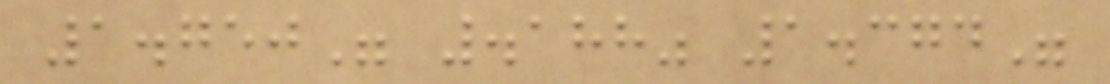1.750" .188" 1.374"
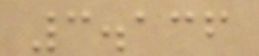3.136
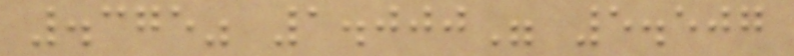.375" 1.000" 5.507
